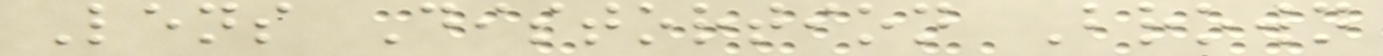Lens Distortion Brown
